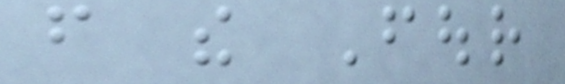from the Four
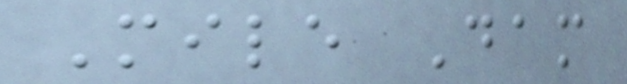Mile Dam
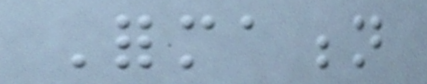Formation
